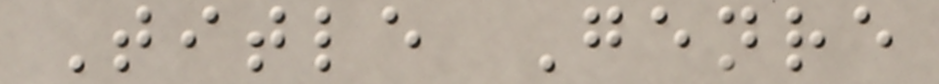Title Genre
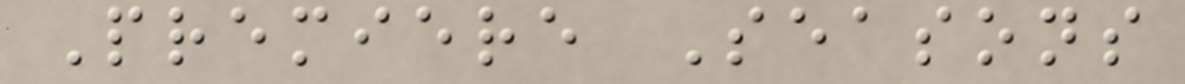Premiere Seasons
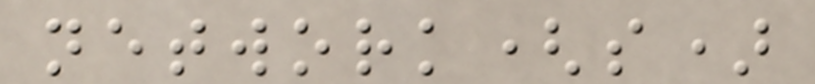network(s)
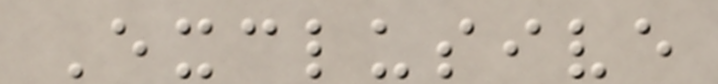Exclusive
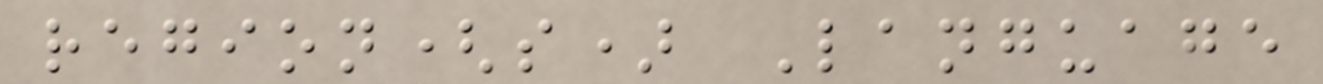region(s) Language
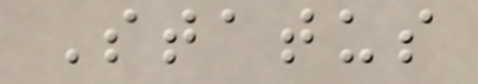Status
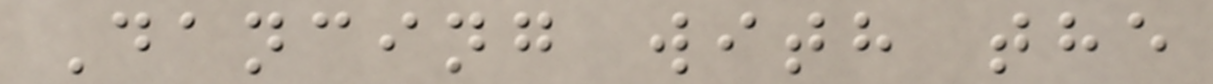Dancing with the
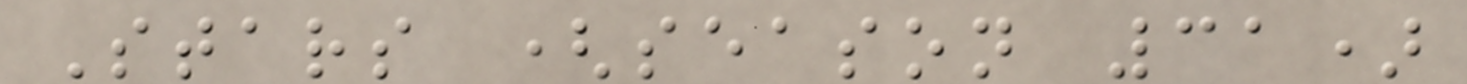Stars (season 31)
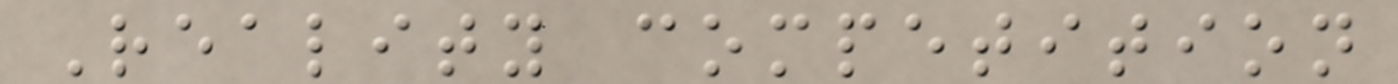Reality competition
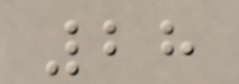28
